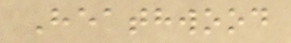Heathwood
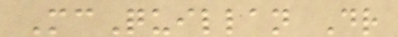McQuillan Dr
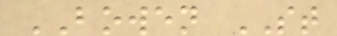BOWEN ST
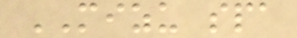MIZU spa
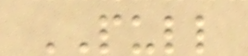PULL
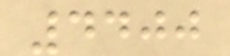4400
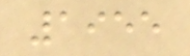1955
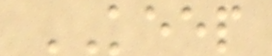KEEP
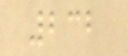232
